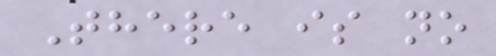There is no
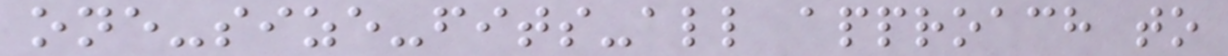one-size-fits-all approach to
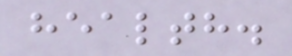health.
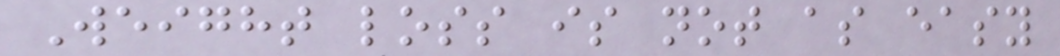Weight loss is not as easy
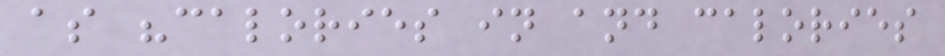as "calories in and calories
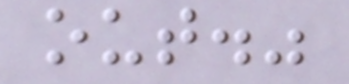out."
